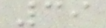39
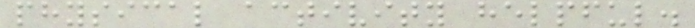physical activity helpful.
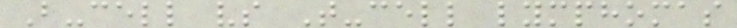B-cell vs T-cell lymphomas
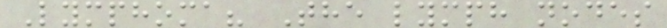Lymphoma? The lymph nodes
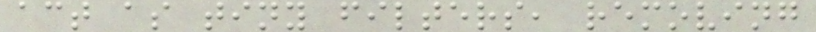act as tiny filters, removing
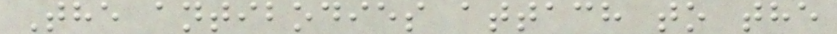The antibodies attach to the
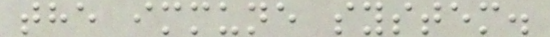the immune system.
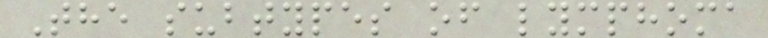The subtypes of lymphoma
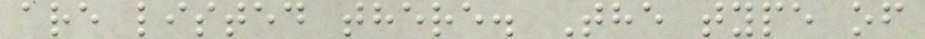are listed there. The type of
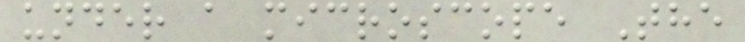under a microscope The
